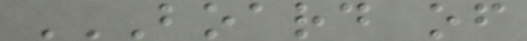BOARD OF
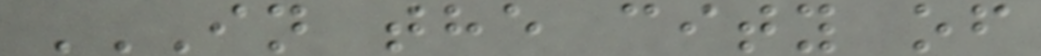IN THE CITY OF
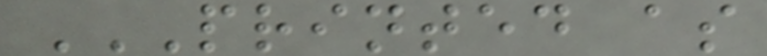PRINTED AS
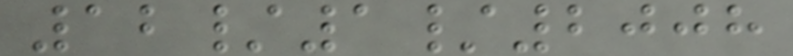12/1/2008
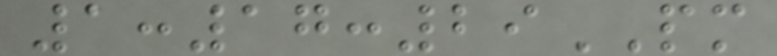1:17:29PM
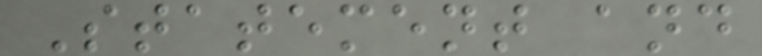Statement and
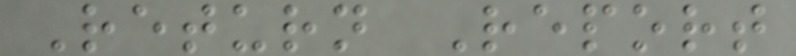Return Report
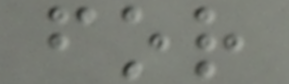for
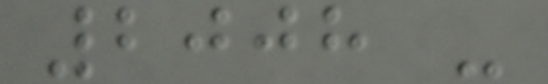2008 -
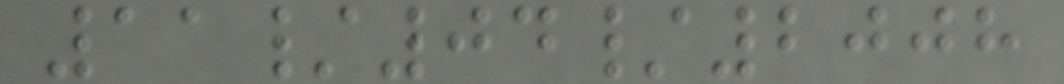11/04/2008
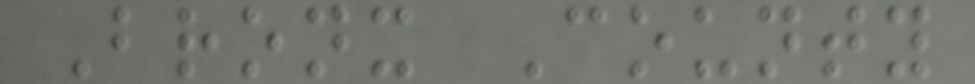Bronx County
